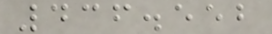436.552
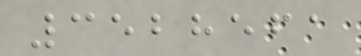3528561
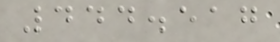444.517
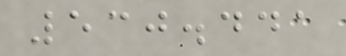530.441
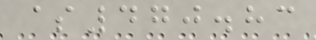$470.83
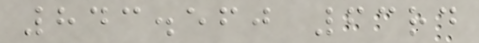843.560 63rd
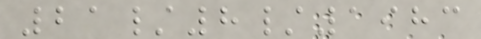21/8/1983
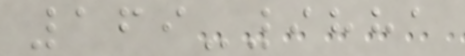169-9881
